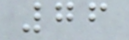76
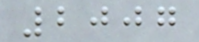2007
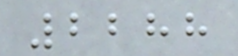2288
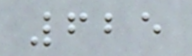625
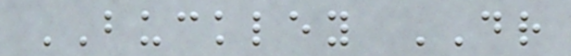BUCKLEY DR
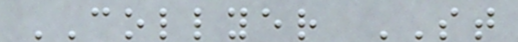COLLYER ST
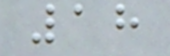18
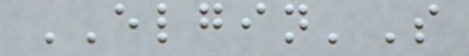ELGIN'S
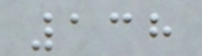138
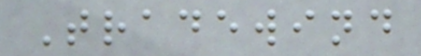Tradewind
